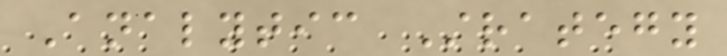Analytic Strategy
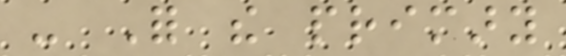- For the primary
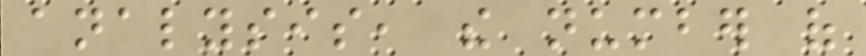analysis, the number of
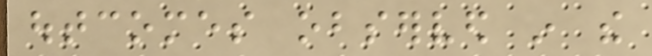outcomes observed in the
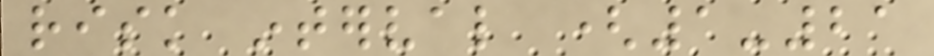risk interval (1-21
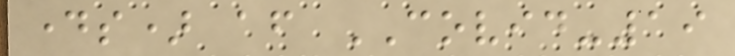days) after COVID-19
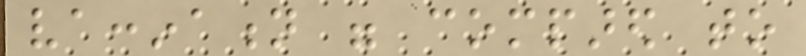vaccination were compared to
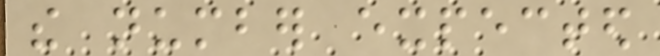the number expected
